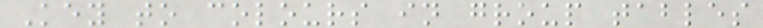Key to colours in group tables
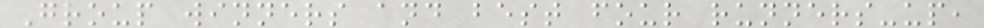Group winners and best four runners-up,
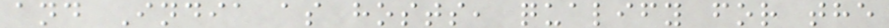and India as hosts, qualify for the
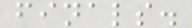finals.
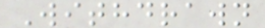Withdrawn
